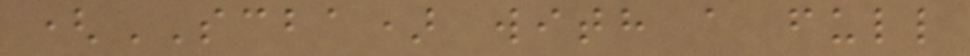(SCBA) with a full
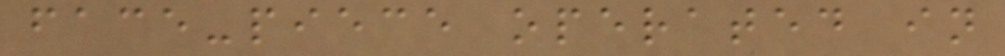face-piece operated in
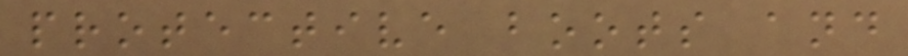protective boots and
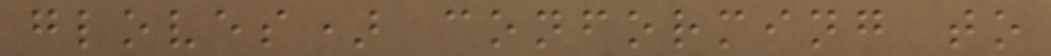gloves) conforming to
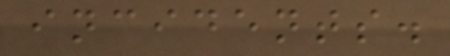incidents.
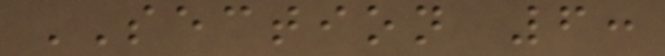SECTION 6:
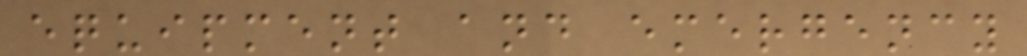equipment and emergency
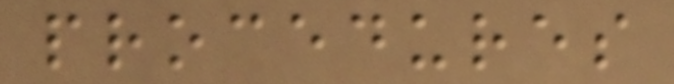procedures
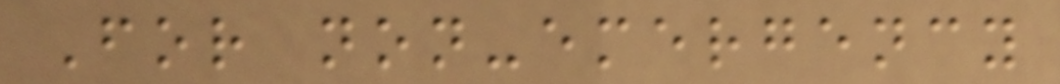For non-emergency
